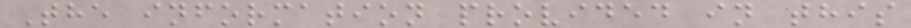The information provided in this
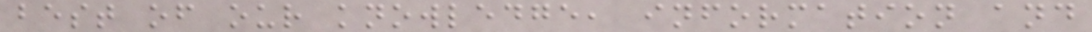best of our knowledge, information and
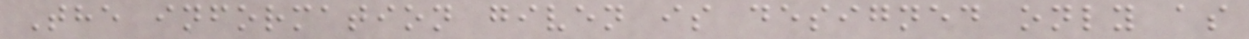The information given is designed only as
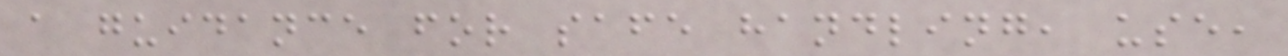a guidance for safe handling, use,
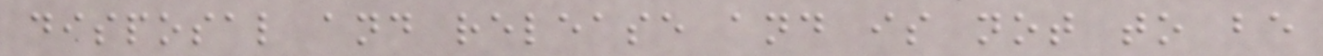disposal and release and is not to be
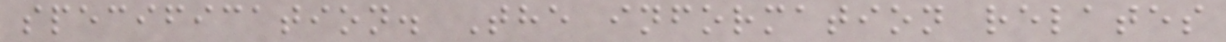specification. The information relates
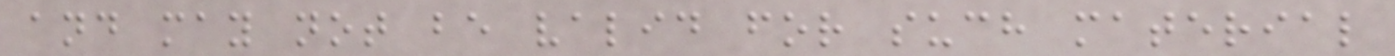and may not be valid for such material
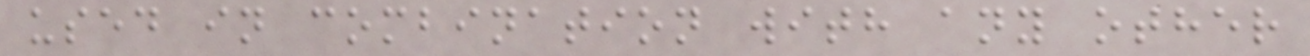used in combination with any other
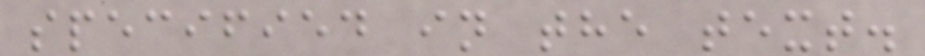specified in the text.
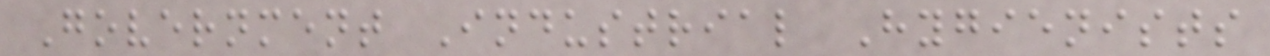Government Industrial Hygienists
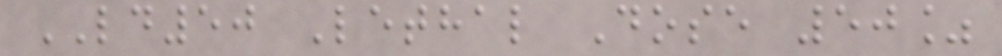LD50 Lethal Dose 50%
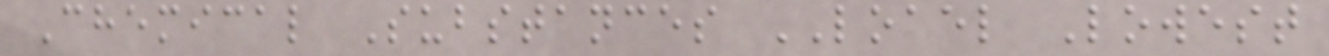Chemical Substances LOAEL Lowest
